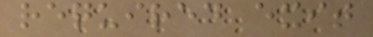required exit
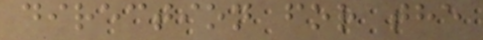direction for the
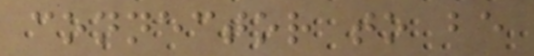connector to be
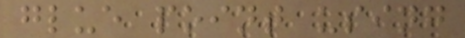glue point using
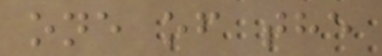one of the
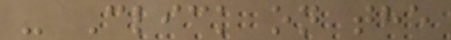- Click on the
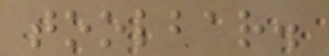toolbar.
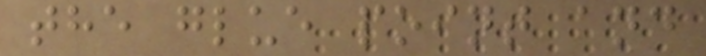the glue point and
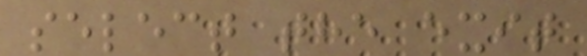select the exit
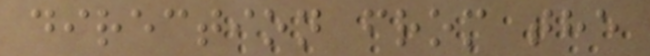direction from the
